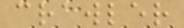crawler
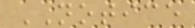NOTICE
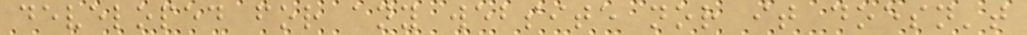developed for any website nor it doesn't
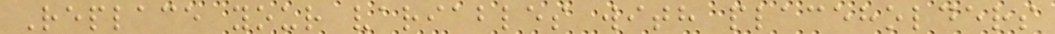Replace your variables with placeholders
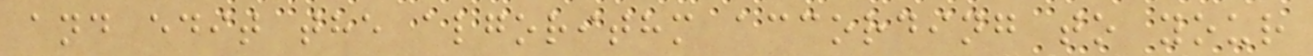and edit the algorithm according to your
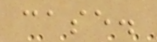case.
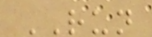RUN
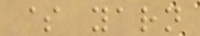$ yarn
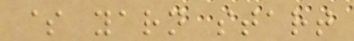$ yarn start
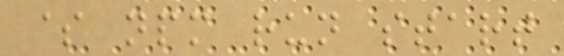$ npm run start
